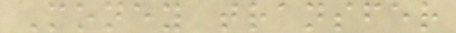Money transfer
